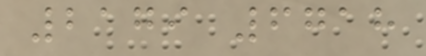2179 6718
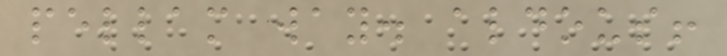pellam way. aldous!
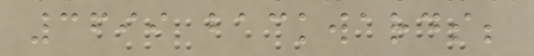3699 backwards;
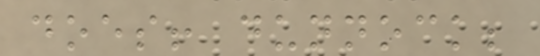does! dunnock;
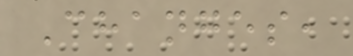Changes,
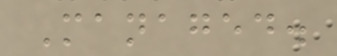Managed.
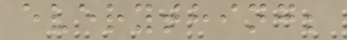everything;
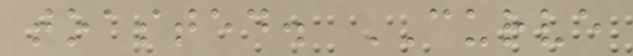toasted. CURVE
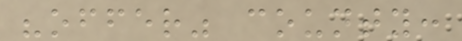"offer" county:
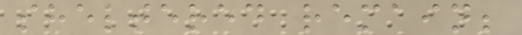sheltered remain;
